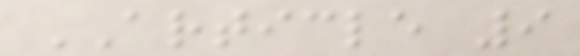ARTICLE 9
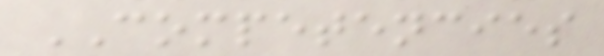COMPETENCIES
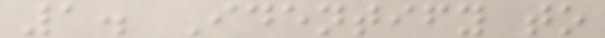1. Identify to
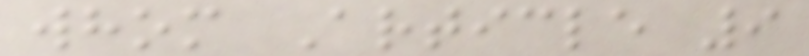whom Article 9
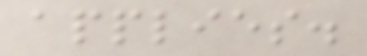applies.
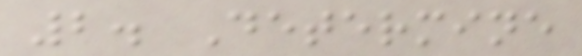2. Determine
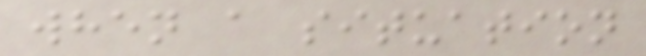when a situation
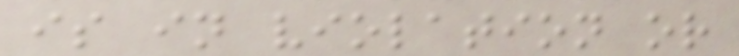is in violation or
